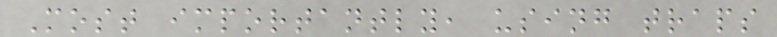Most importantly, using traps
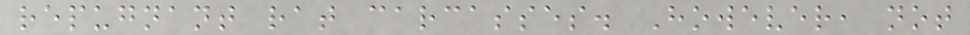repugnant rat carcasses. However, not
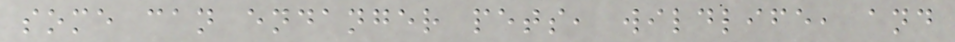some can endanger pets, wildlife, and
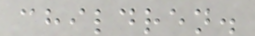children.
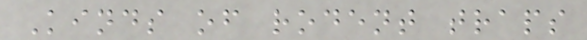Kinds of rodent traps
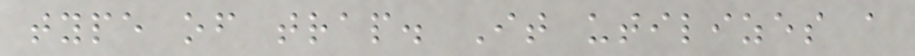type of trap. It utilizes a
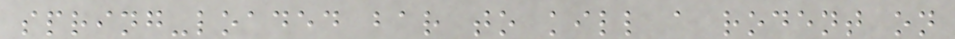spring-loaded bar to kill a rodent on
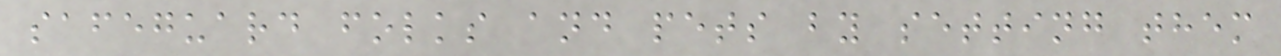safeguard folks and pets by setting them
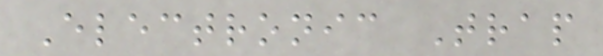Electronic Trap
